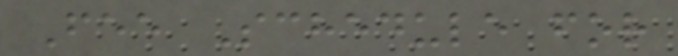Fee Schedule for
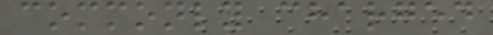commonly charged
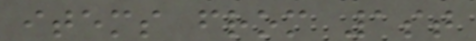items from 1st
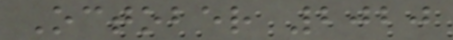October 2020
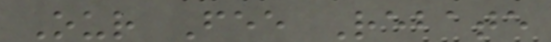Our Fee Rebate
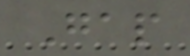Gap
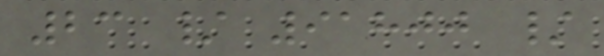23 / 91800 /
